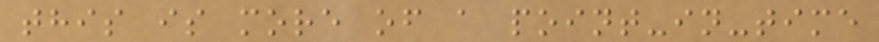this is more of a point-in-time
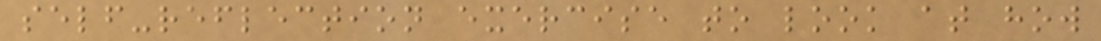self-reflection exercise to look at how
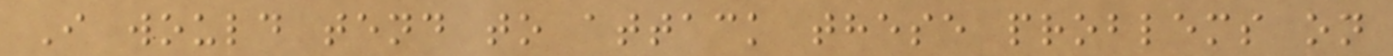I would tend to attack these problems on
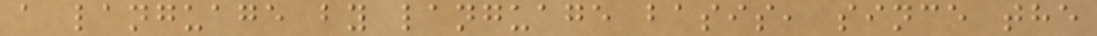a language by language basis, since the
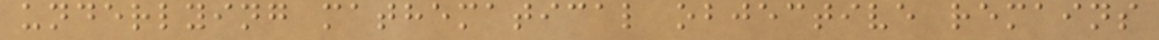underlying mathematical objective remains
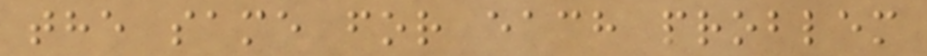the same for each problem
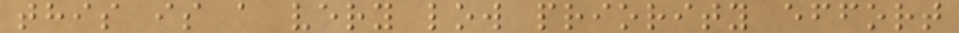this is a very low priority effort
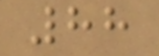88
